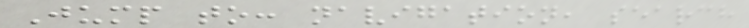Jump to: navigation, search
